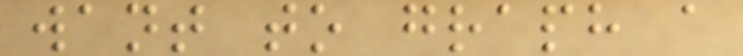want to graph a
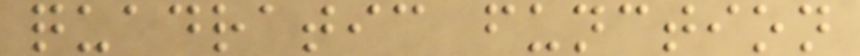quadratic function
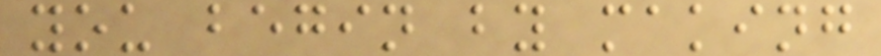you begin by making
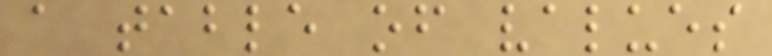a table of values
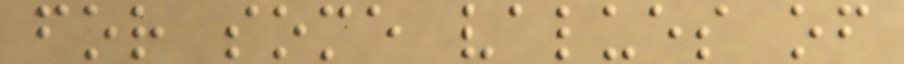for some values of
